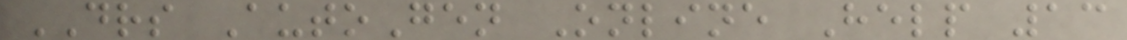DRS AutoGen Online Help 13
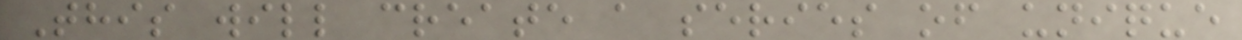This will create a series of unique
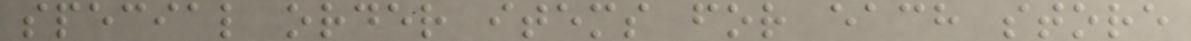special order items for each store
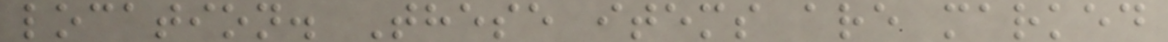location. These items are marked
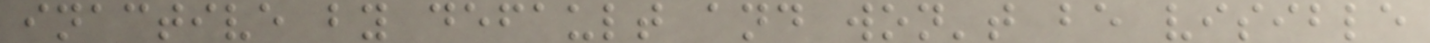inactive by default and won't be visible
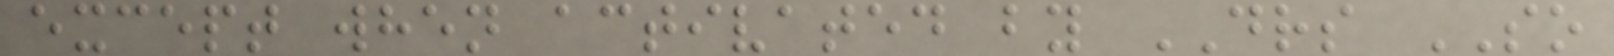except when activated by DRS SO
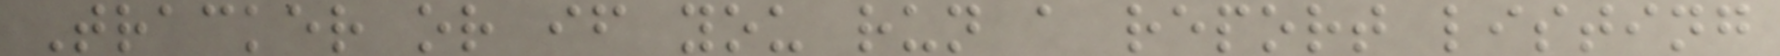Tracker or if you run a report listing
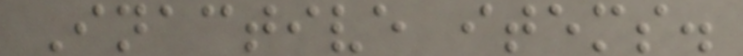Inactive items.
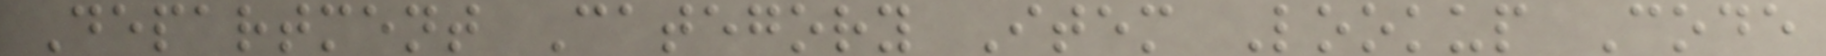Department Category Item Lookup Code
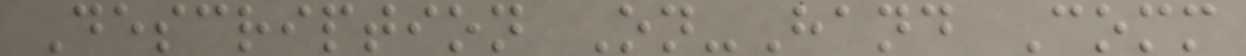Description On-Hand Comm
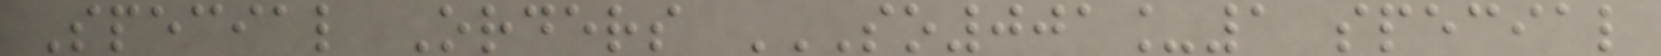Special Orders SO001_1 SPECIAL
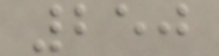250
